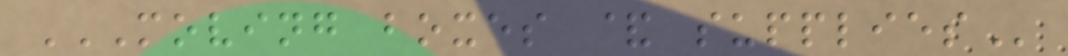MOVING BOXES & SUPPLIES
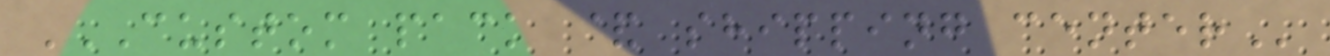CUSTOM PACK & SHIPPING CENTER
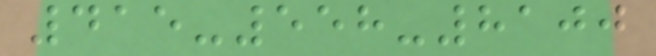415-558-8100
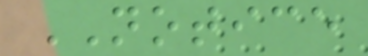NOTICE
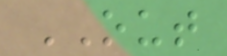OUT
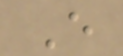E
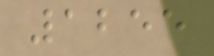1255
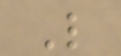L
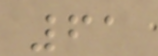61
